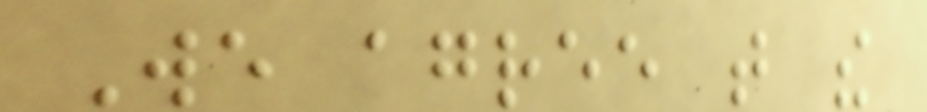We agree that the
